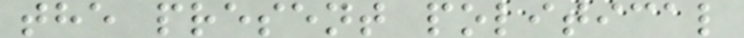the present political
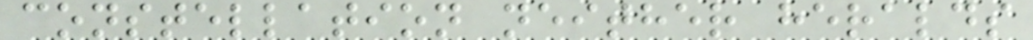constellation neither heralds
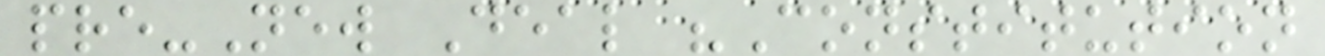pre-New Deal "Constitution
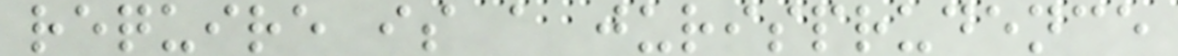require is a jurisprudence
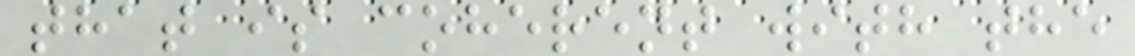that is coherent with the
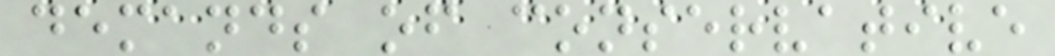demands of conservative
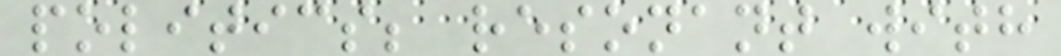politics; resonant with
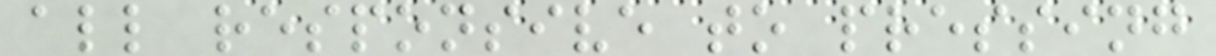all responsive to pressing
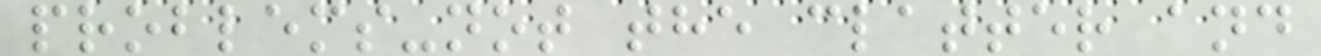problems-not the clatter and
